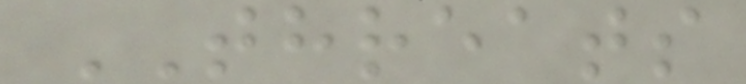THREATS
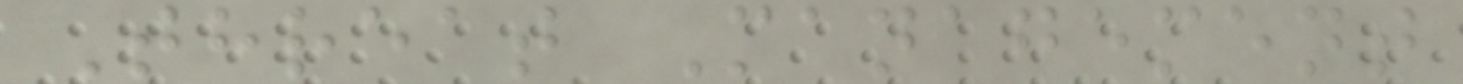Threat Management
